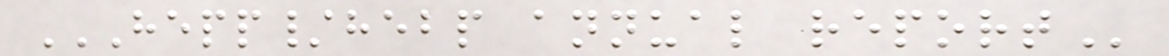HEPP/HEBP ANNUAL REPORT
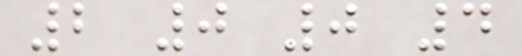2 0 0 4
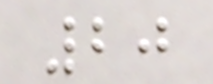20
